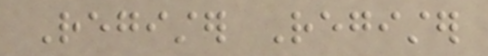Register Register
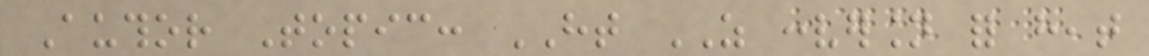Author Topic: HT AS conversion for heat
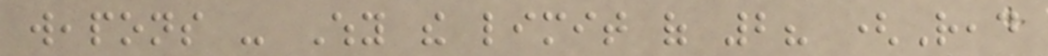weapons - Why the limit of 2? (Read
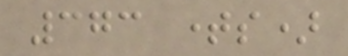373 times)
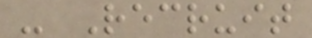- Recruit
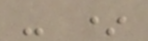- *
